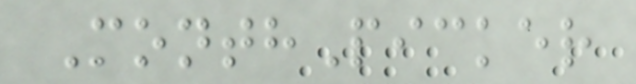MonthPicker
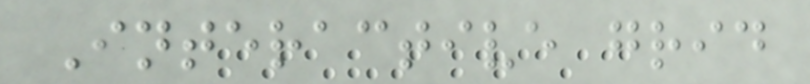Interactive grid
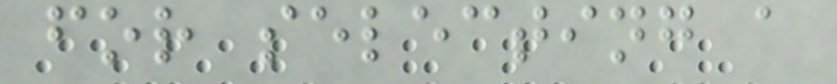for selecting a
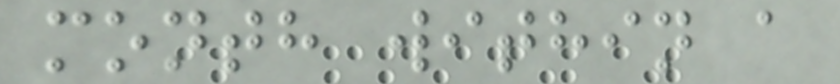month within a
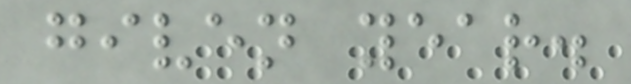given year.
